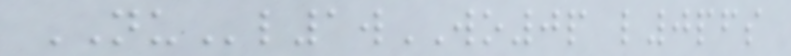NUl1wWO0p l0pfs
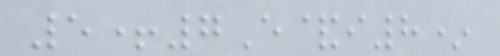5+7E&i8*
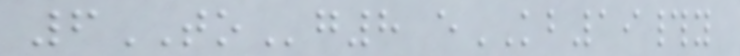6TOg8 eKB19#y
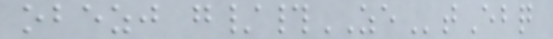obezj g/#ZEtEbq
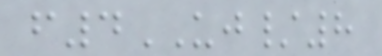f4UJ/8
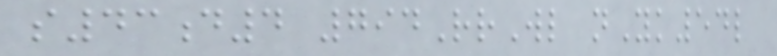s43d4 794RrWl nYk54l
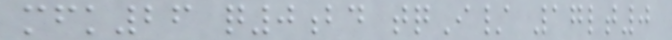mfk26 q0bd tqI/ 17lt0
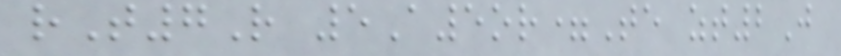rT7R 5A5or=Te zt2J
